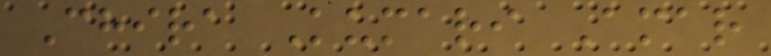Chira Kumari Amar
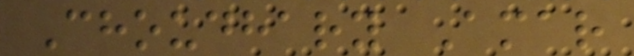Choudhary Amar
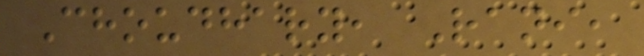Choudhary, Rani,
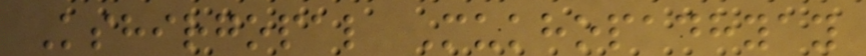Kshirgopal Mukhopadhyay
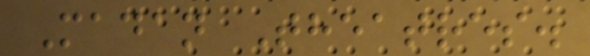Madan Theatres.
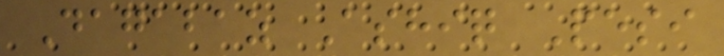Dagabaz Ashiq Pesi
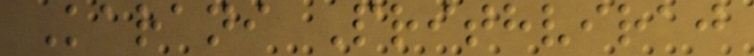Karani Prithviraj
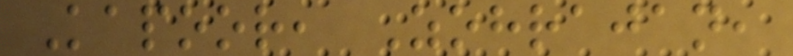Kapoor, Zohrajan,
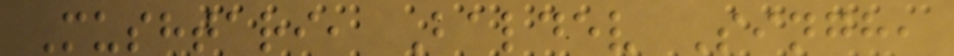Mushtari, Baldev Singh,
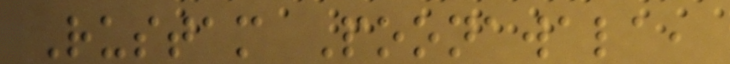Rustam Poonawala,
